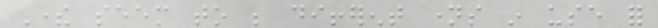There seem to be different names in use for
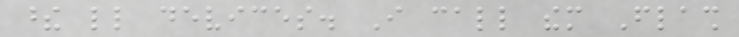these little devices. I call them Flash
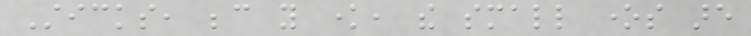Sticks, because you know, the small ones are
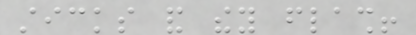sticks and they flash!
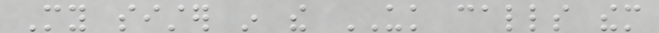My sister in the UK calls them
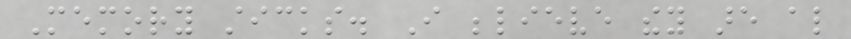Memory sticks. I believe they are also
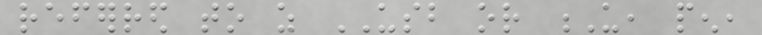referred to as USB or U, pen,
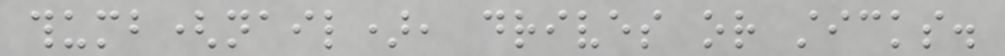thumb(nail), drives or sticks.
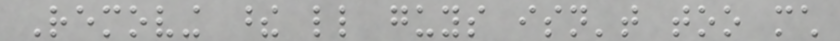Removing these little guys isn't too much
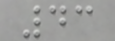43
